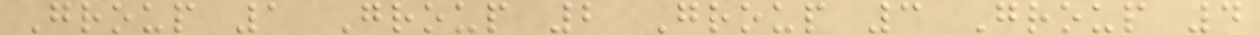Group 1 Group 2 Group 3 Group 4
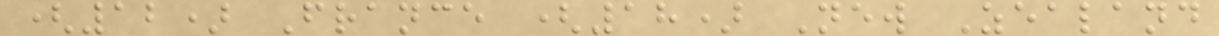(12) France (18) New Zealand
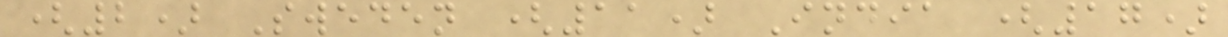(2) Sweden (11) India (17)
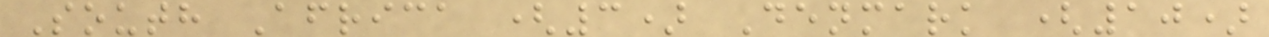South Africa (3) Denmark (10)
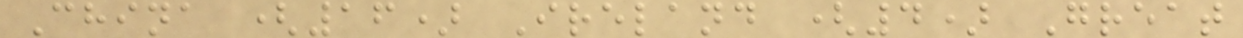China (16) Ireland (4) Great
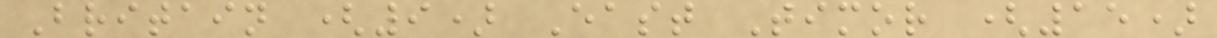Britain (9) East Timor (15)
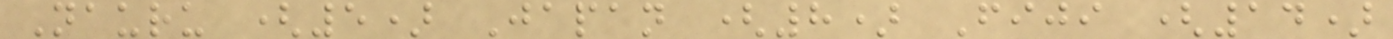Nauru (5) Japan (8) Fiji (14)
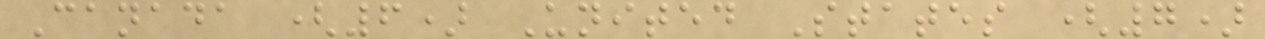Canada (6) United States (7)
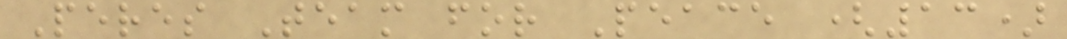Peres Team for Peace (13)
